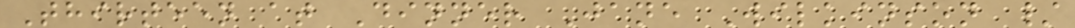Thirteen at Dinner Jane Wilkinson /
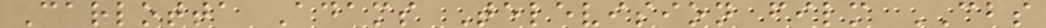Carlotta Adams Television film CBS
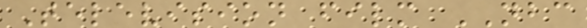Television film NBC
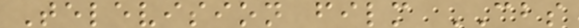Television film CBS
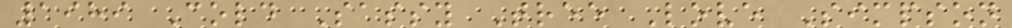1989 Cold Sassy Tree Love Simpson
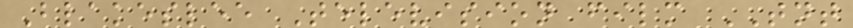Blakeslee Television film TNT
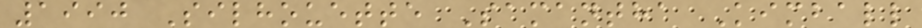1990 Silhouette Samantha Kimball
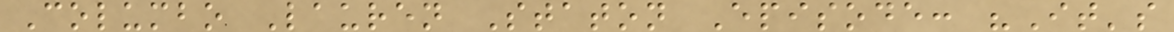Columbo Lauren Staton Episode: "It's
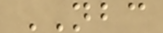NBC
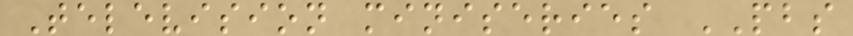Television miniseries PBS
